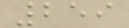259
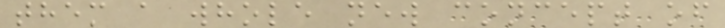them a whole new concept of
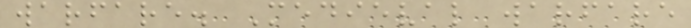warfare. Medieval warfare
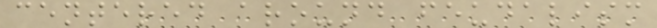centered around feudalism
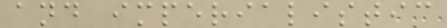and imperialistic
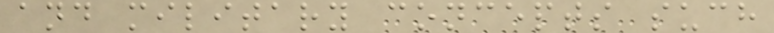and military concepts such
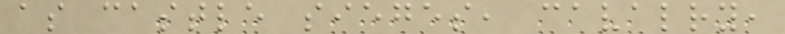as castle sieges, cavalry,
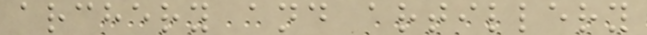archery and artillery
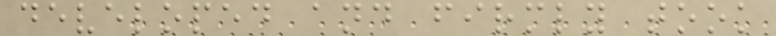developed and firmly took
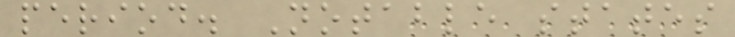period. Notable states
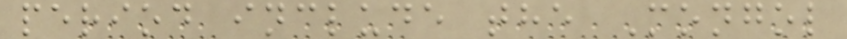period include the Mongol
